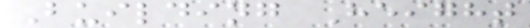Building Height
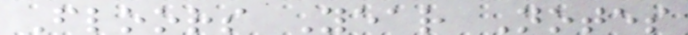Floors Year Notes
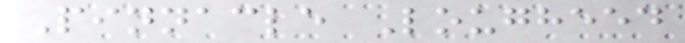Pinnacle Lougheed
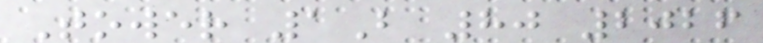Tower 1B 80 2026
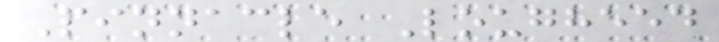Pinnacle Lougheed
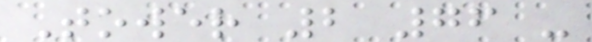Tower 2 76 -
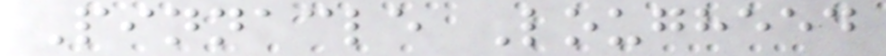Pinnacle Lougheed
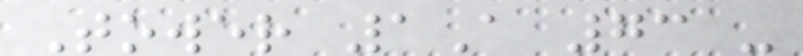Tower 1A 73 -
